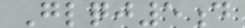Glqj5d
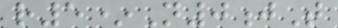r5*N0jT
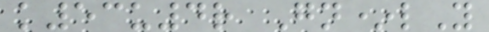k53u4r Gn*lY
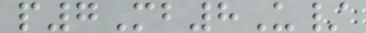p7Mb8U/
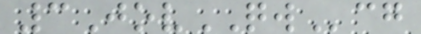3JovQWcg
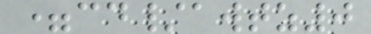=cd/awtz0
